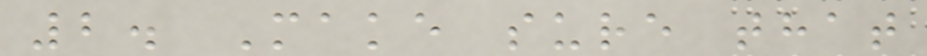2. Make sure that
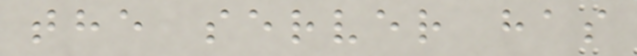the server has
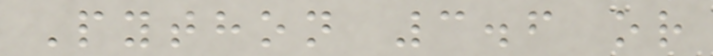Python 3.6 or
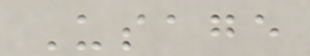Usage
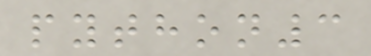python3
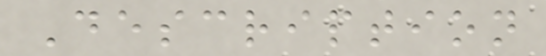Description
